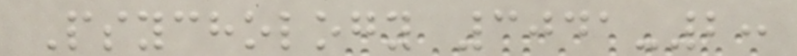Psychology 3041-2:
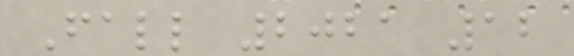Fall 2021 12
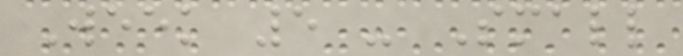Week 5 - Small
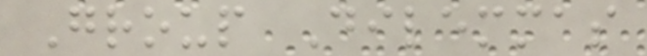Group Dilemmas
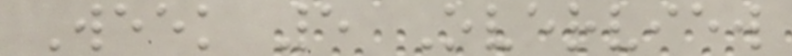Week 5 Overview
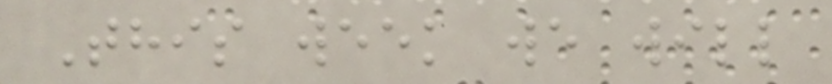This week we will
